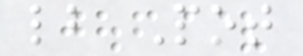lb Pot
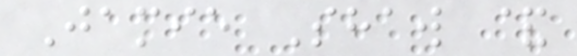Jamie Shaw &
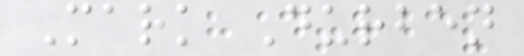Mark Durben
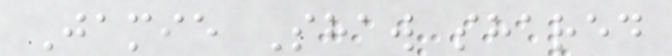Jamie Shaw shared
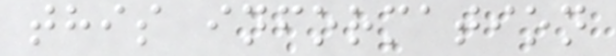this information
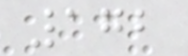172
